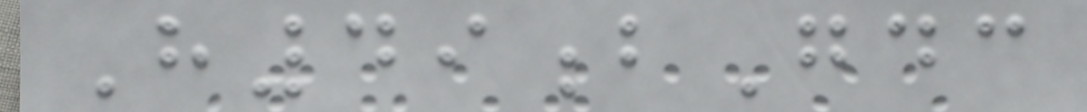H49bGdc
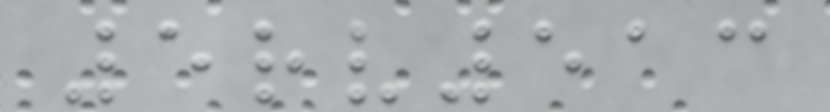5rv513
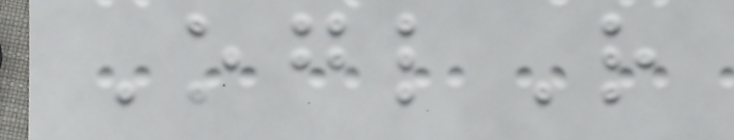OglR
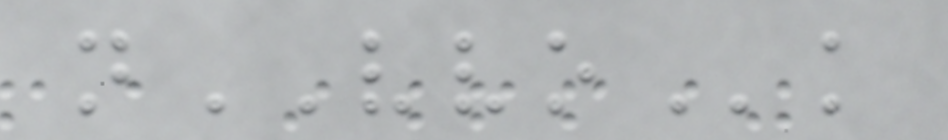nVVOk
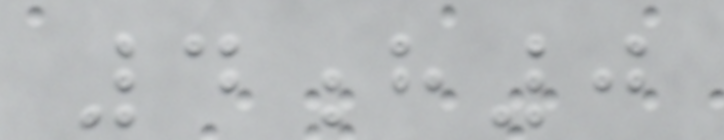4h0
